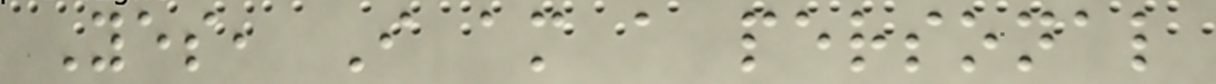Yes, I am a personal
